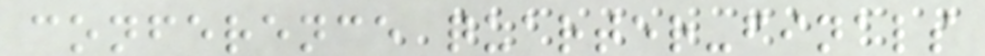conference quarter-finals
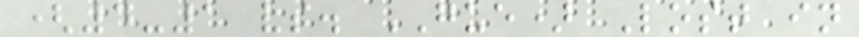(4-1 vs. GUE) Lost in
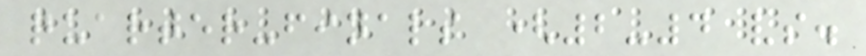quarter-finals (2-4 vs.
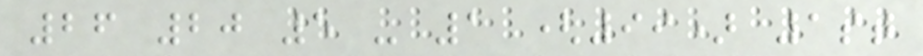26 20 5 - 1 (99) 1st
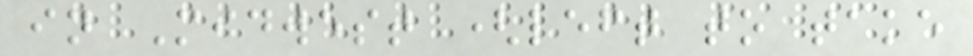in Midwest (left to take
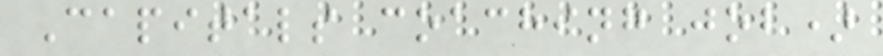Capitals coaching job)
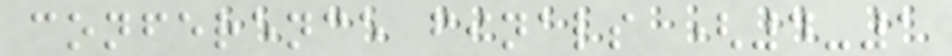conference finals (4-1
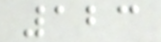123
